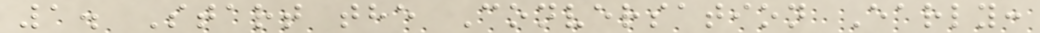1. Start the Conversation Early:
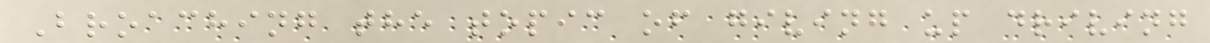Broaching the topic of giving up driving
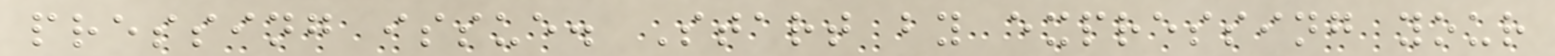pressing issue. Start by expressing your
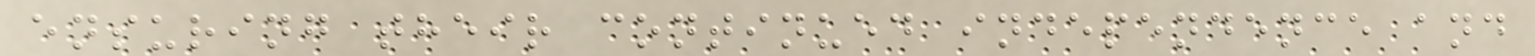ensuring their continued independence and
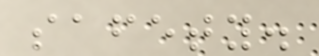safety.
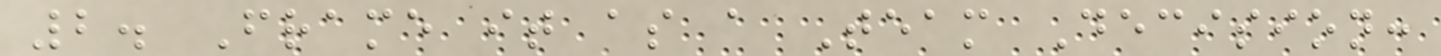2. Frame it as a Team Decision:
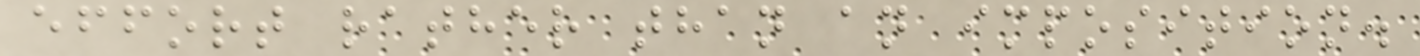effort rather than an imposition.
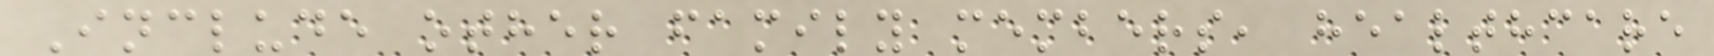Include other family members, healthcare
